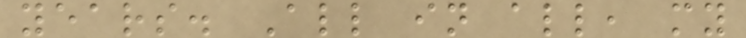years. All in all, my
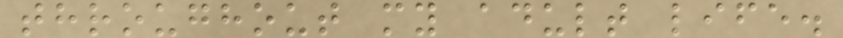throughout my adult life.
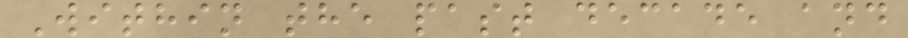Within the past decade and
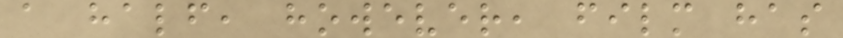a half, however, film has
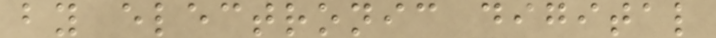by electronic digital
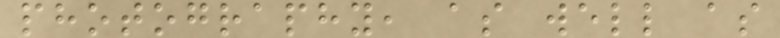photography, as well as
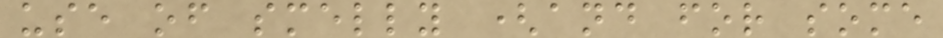use of smelly (and for some
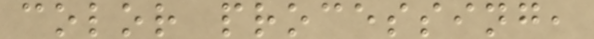color processing,
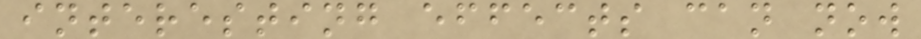interesting effects can now
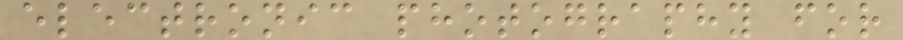electronic photography for
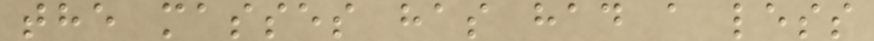the masses has had a less
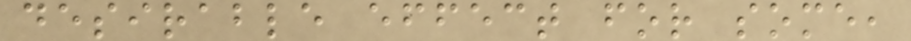desirable effect for some,
